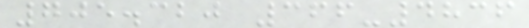705.320 366-4836
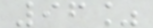96%
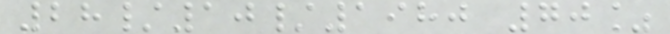28/10/1980 70%
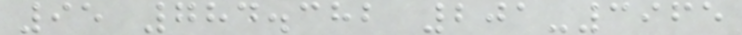95 784.382 201-3965
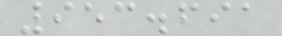953.691
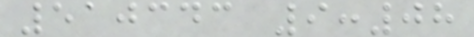510343 9:08
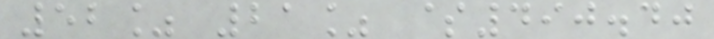52% 21% $490.40
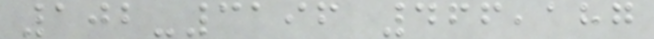102-3196 466,187
